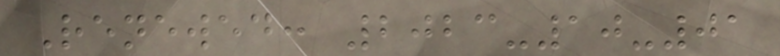Renewed: 2023-10-01
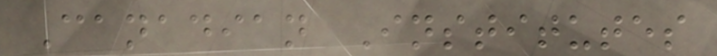Canadian Institutes
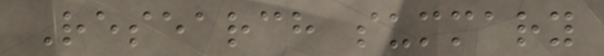Research summary
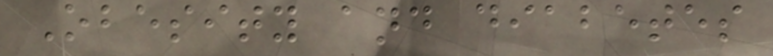Obesity and diabetes
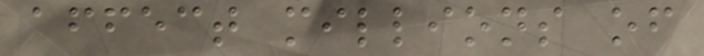affect millions of
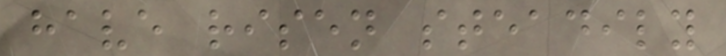have risen steadily
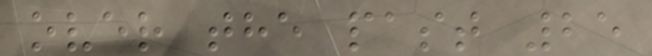over the past 25
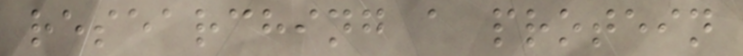researching a protein
